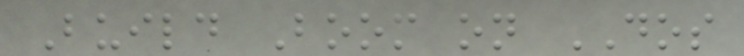Build Boom on DOS
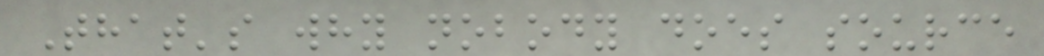That's why nobody does source
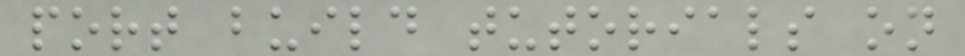port build tutorials on
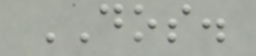DOS.
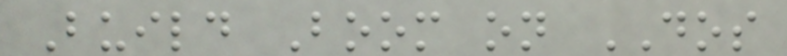Build Boom on DOS
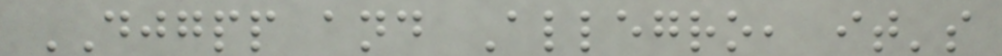DJGPP and Allegro, it's
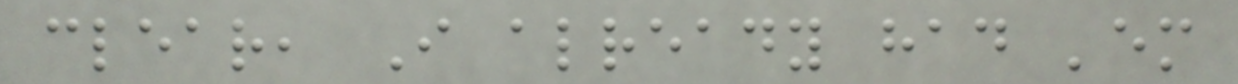clear, I already had 'em
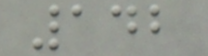142
